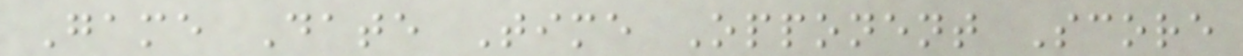Game Date Time Opponent Score
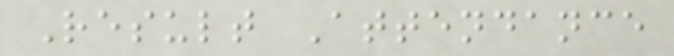Result Attendance
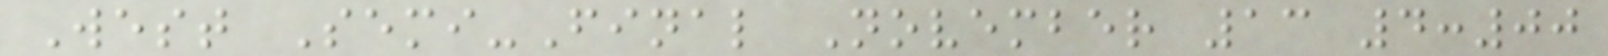West Semi-Final November 13 4:00
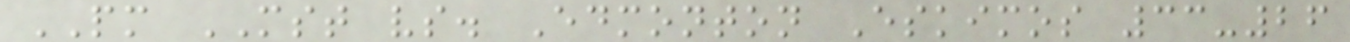PM MST vs. Edmonton Eskimos 33-26
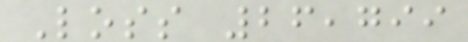Loss 26,799
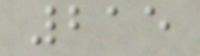215
